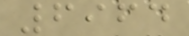6964
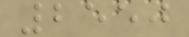2550
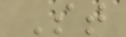St
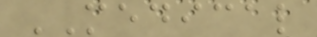MEDICAL
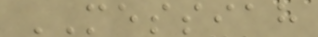MESSIAH
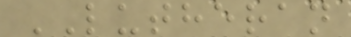LUTHERAN
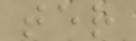ter
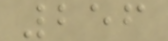256
